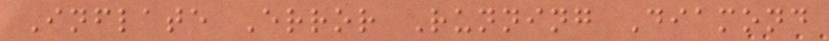Inflate Error Running Diamond
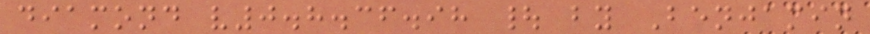diamond v0.8.36.98 | by Benjamin
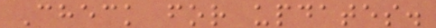Check for updates.
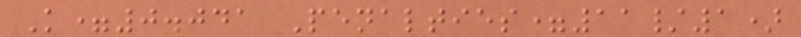K=0.041 Penalties=11/1)
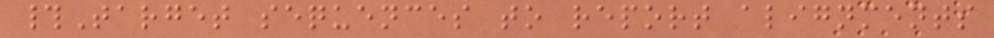#Target sequences to report alignments
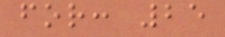for: 25
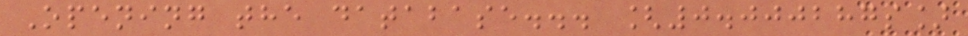Opening the database... [0.000287s]
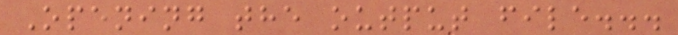Opening the output file...
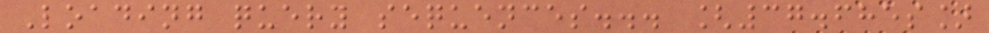Loading query sequences... [37.685s]
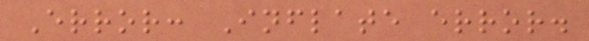Error: Inflate error.
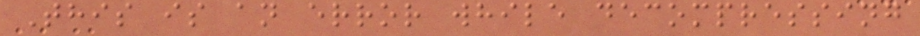This is an error while decompressing
